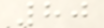80
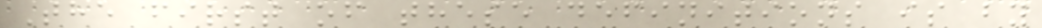The first of these definitions is by
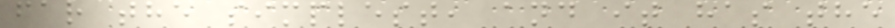far the simplest, and it has the
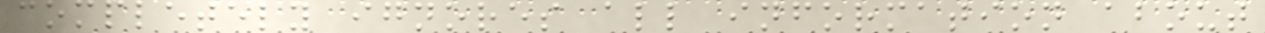completely ignores all information about
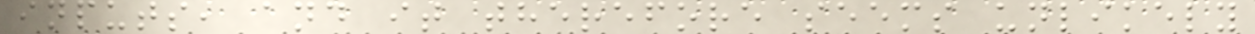inputs, and it therefore seems unlikely
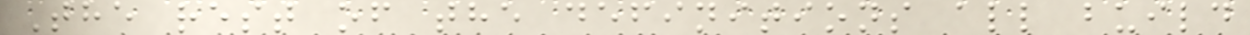The rest of the definitions all build
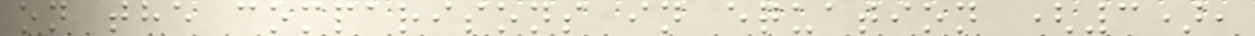on the comparisons in equation (3),
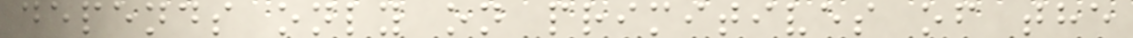depends only on primitives of the
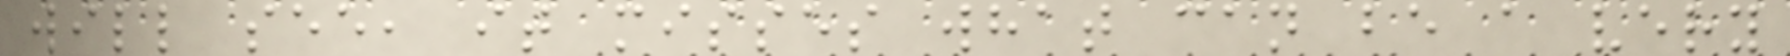will see, it misses what can be a very
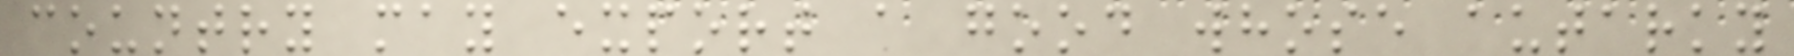country may export a good whose autarky
